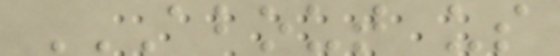ABOUT US
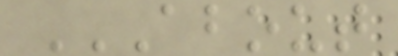ABOUT
